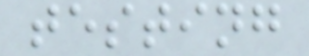testing
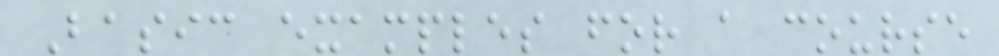Basic examples for a course
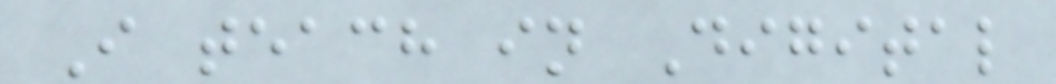I teach in Digital
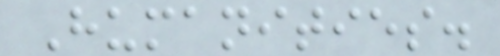Humanities.
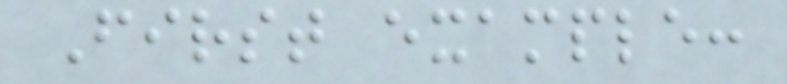First example:
